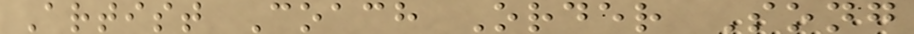Artist Coach Order Song
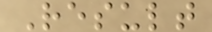Result
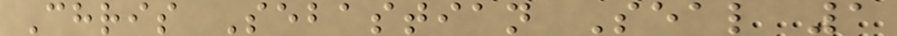Chris Sebastian Seal 1
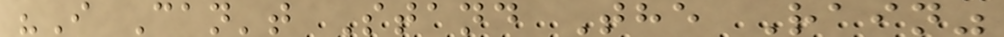"I Can't Stand The Rain"
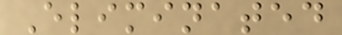Eliminated
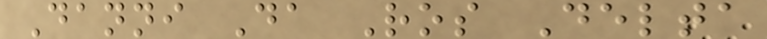Danni Da Ros Delta
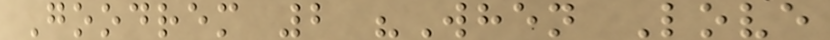Goodrem 2 "When Love
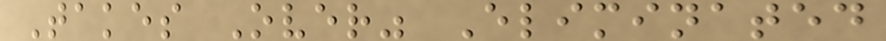Takes Over" Eliminated
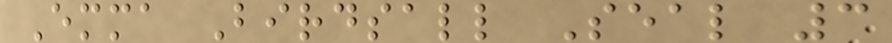Emma Birdsall Seal 3
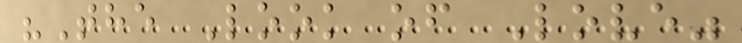"The Look of Love"
